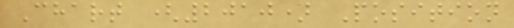Chart (2010) Position
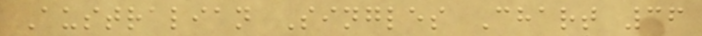Australian Singles Chart 36
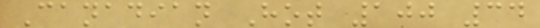Canadian Hot 100 34
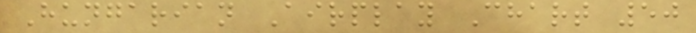Hungarian Airplay Chart 50
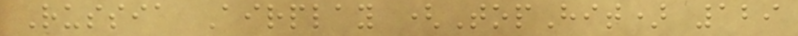Russia Airplay (TopHit) 129
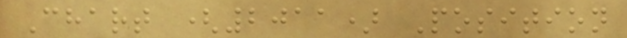Chart (2011) Position
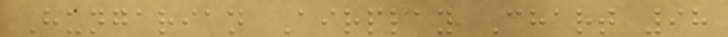Hungarian Airplay Chart 98
